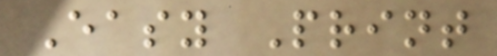Easy Print
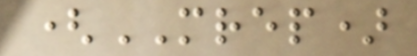(MREP)
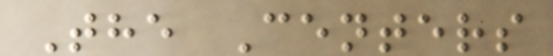The Centers
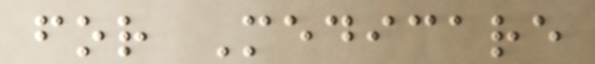for Medicare
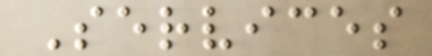Services
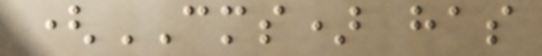(CMS) has
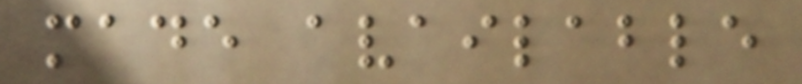made available
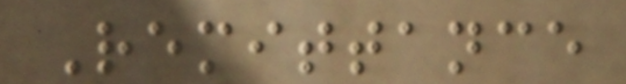Remittance
